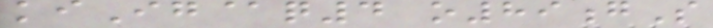kiIg@q4 o89gS
